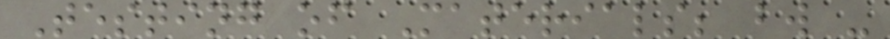Testing of Materials; bw -
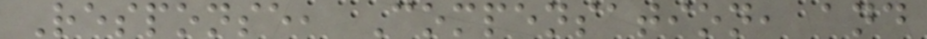Response, Compensation, and
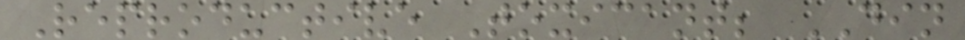Reproductive Toxicant; DIN
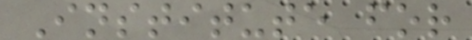Institute for
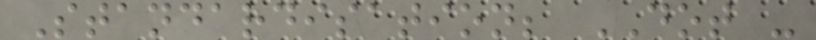Standardisation; DOT -
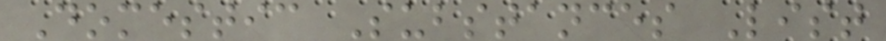Domestic Substances List
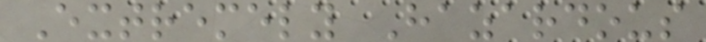Extremely Hazardous
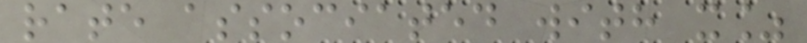rate associated with x%
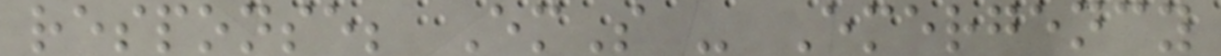response; EmS - Emergency
